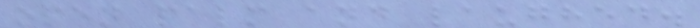open palm and laughed.
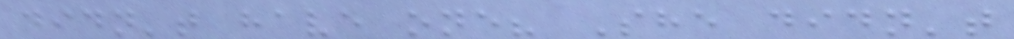didn't have one? She didn't
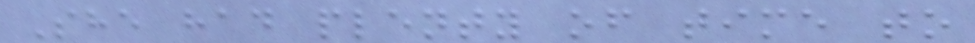She had plenty of time to
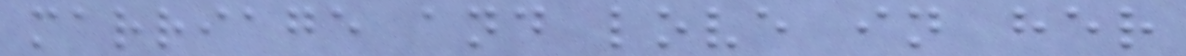marriage and love in her
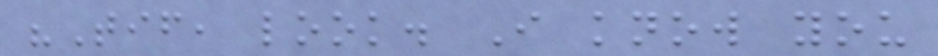"Tif, look. I know you
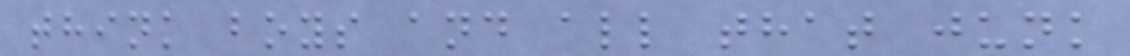think boys and all that junk
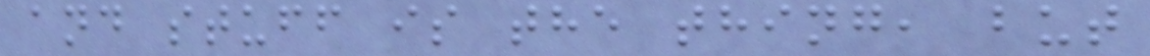and stuff is the thing, but
